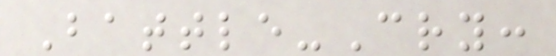Battle-Cry:
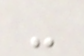-
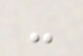-
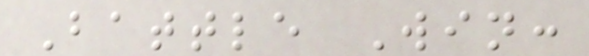Battle Win:
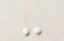-
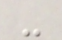-
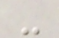-
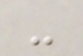-
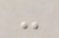-
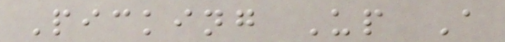Picking Up A
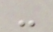-
